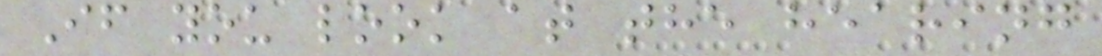If you look at the hearing
